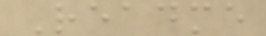Readme
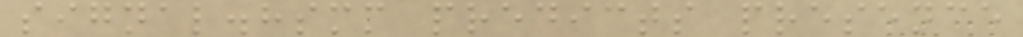signal.hsmm predicts presence
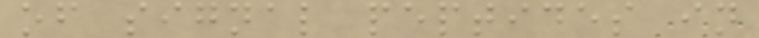of signal peptides in
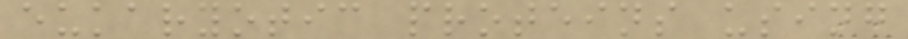eukaryotic proteins using
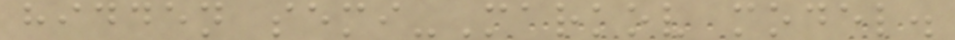hidden semi-Markov model.
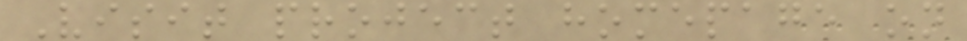Visit project homepage on
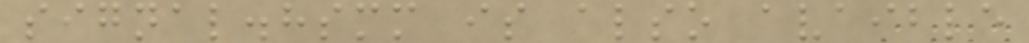signal.hsmm is also avaible
